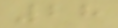28
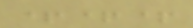+++
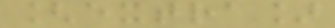[extra]
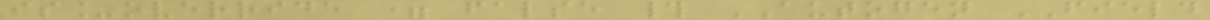is_override = false # AUTOGEN FIELD
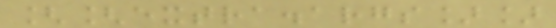[[extra.args]]
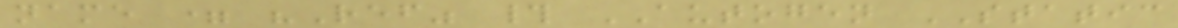name = "Ref" # AUTOGEN STATIC
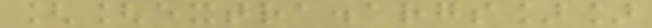[[extra.args]]
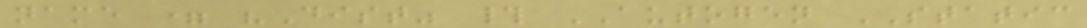name = "Dist" # AUTOGEN STATIC
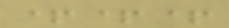+++
